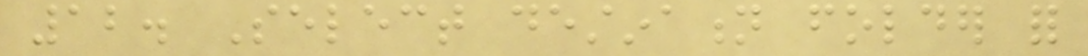12. Select destination folder for
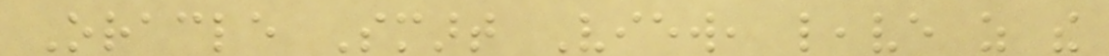Oracle Smart View, leave as the
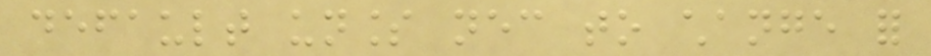default unless necessary to change for
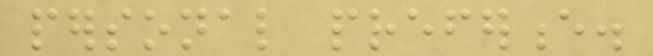personal preference.
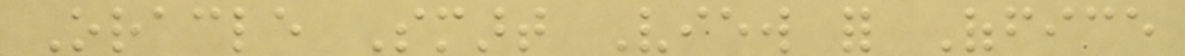Oracle Smart View for Office
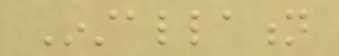Installation
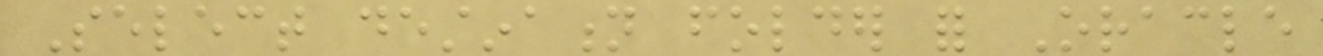Select destination folder for Oracle
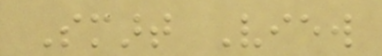Smart View
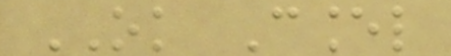OK Cancel
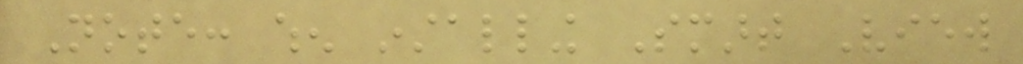Note: when installing Smart View
